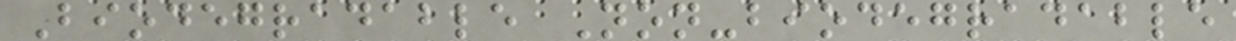Biodegradable Non-biodegradable
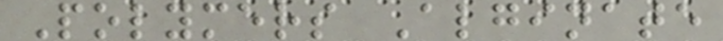Polymers Alginate
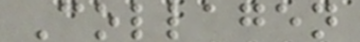Collagen
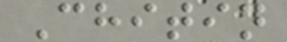Chitin
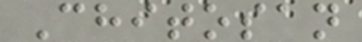Chitosan
